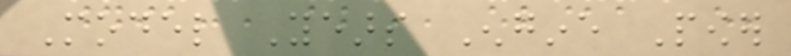Model Years Engine Power
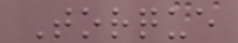Torque
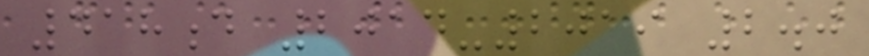418d 2014-2019 2.0
